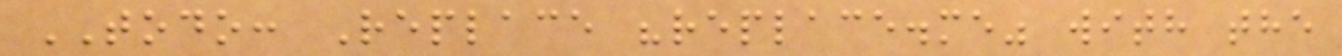TODO: Replace "replace.me" with the
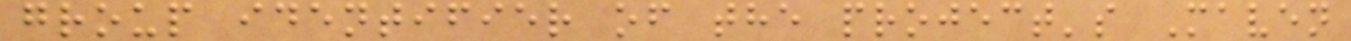group identifier of the project's Maven
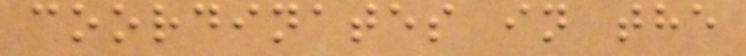coordinates in the
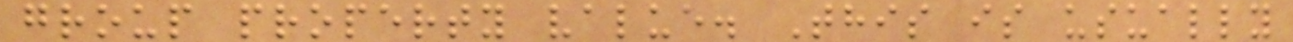group property value. This is usually
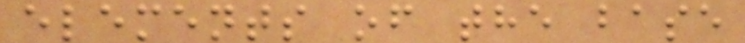elements of the base
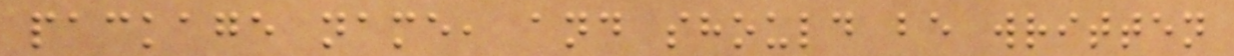package name, and should be written
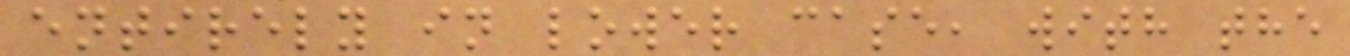entirely in lower case, with the
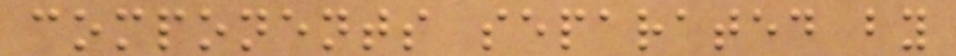components separated by
